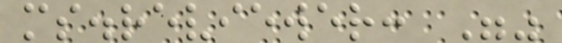ms.reviewer: ""
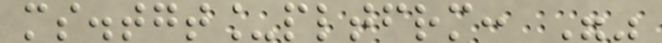ms.tgt_pltfrm: ""
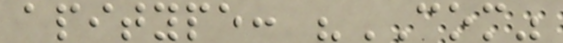apitype: "COM"
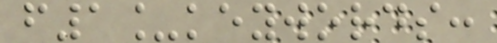f1_keywords:
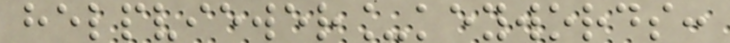helpviewer_keywords:
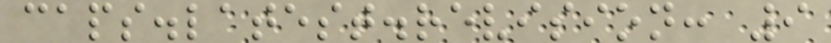caps.latest.revision: 9
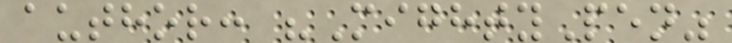author: "MightyPen"
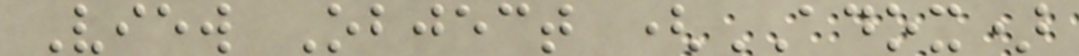View Object (ADOX)
